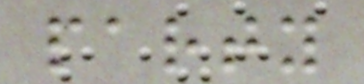party
